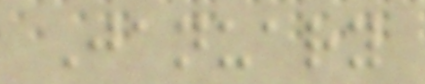January
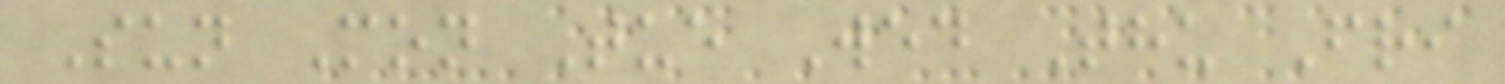Sun Mon Tue Wed Thu Fri
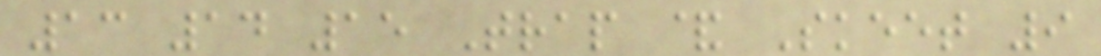13 14 15 Trap & Skeet 9
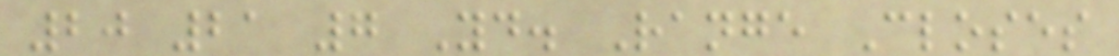20 21 7 Yd. Range Closes
